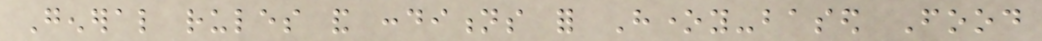General rules and conditions for Honey-based Food
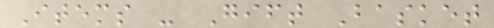Items - Gift Basket
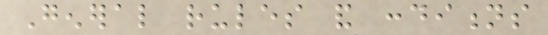General rules and conditions
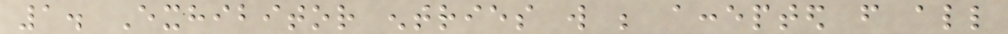1. Exhibitor entries will be accepted from all
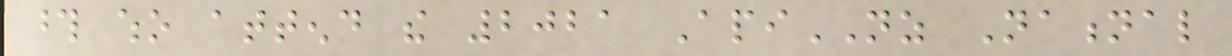those who attend the 2021 ApiNZ National
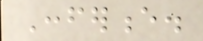Conference.
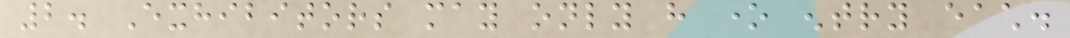2. Exhibitors may only have one entry each.
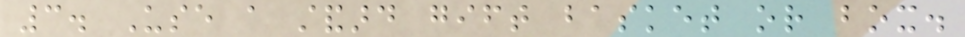3. Use a standard gift basket or box.
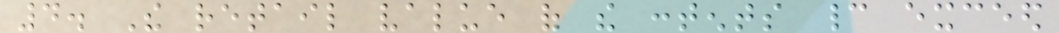4. The retail value of the contents cannot exceed
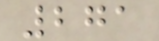271
